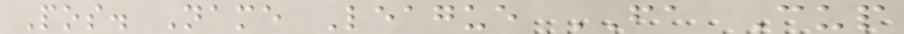Pos. Name League FA Cup
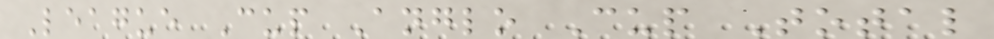League Cup Anglo Cup Total
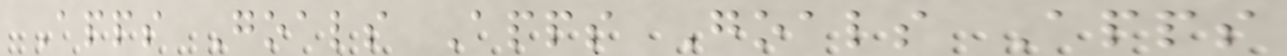Apps Goals Apps Goals Apps
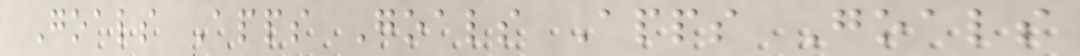Goals Apps Goals Apps Goals
